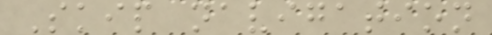Skip navigation
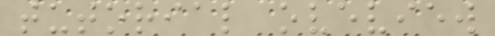tutorial oveview
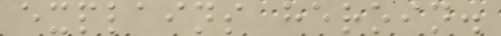explains heroin.
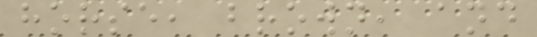horse, brown, and
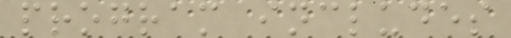program includes
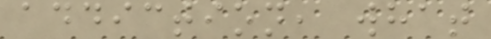addiction, what
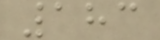183
